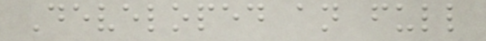Developed an full
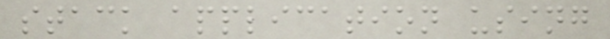stack application using
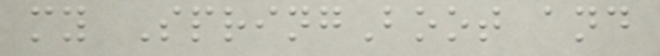my SpringBoot and
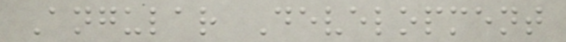Angular Development
